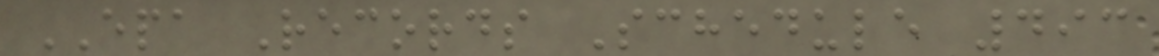EPA Records Schedule 493
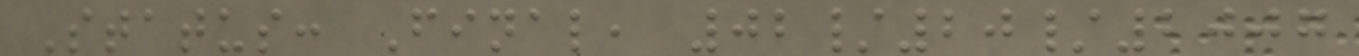Status: Final, 02/20/2007
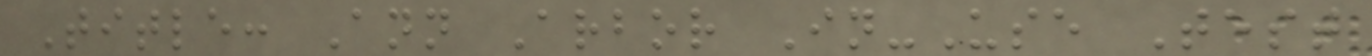Title: Ann Arbor In-Use Test
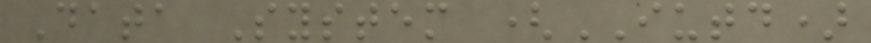Data System (IUTD)
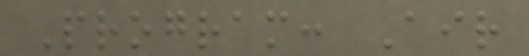Program: Air
